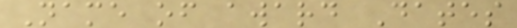Name of award Dates
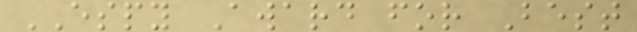ESPY Award for Best
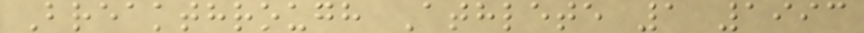Breakthrough Athlete 1 1993
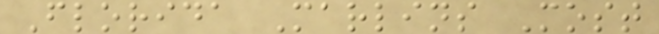Florida Marlins Most
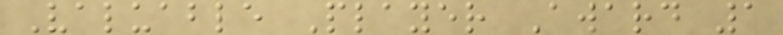Valuable Player Award 1
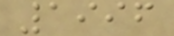1996
